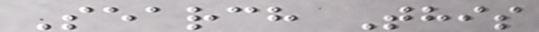Search This
